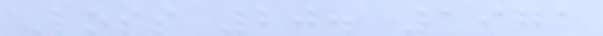Loss 20. 1971
